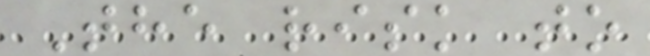The risk to
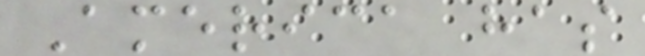America has
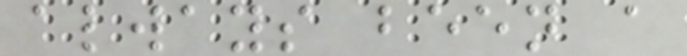always been a
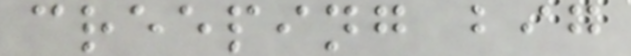creeping big
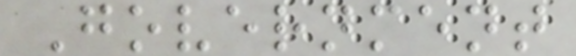Government
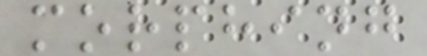morphing
